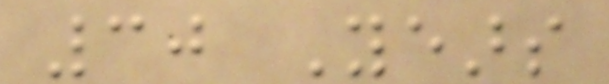30 Years
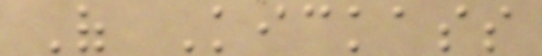Of Kickass
